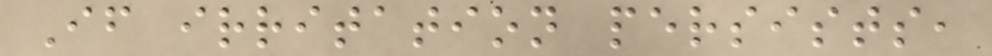If irritation persists,
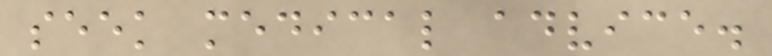seek medical advice.
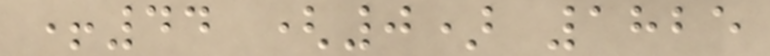+44 (0) 1825
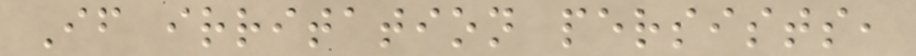If irritation persists,
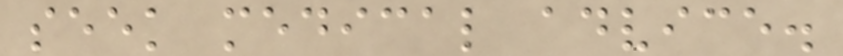seek medical advice.
